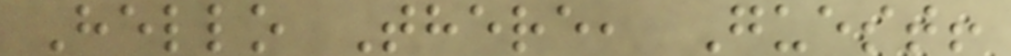Hello There, Guest!
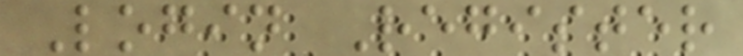Login Register
